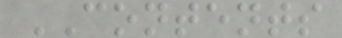CONTENTS
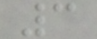3
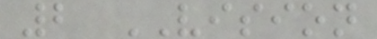2 VISION
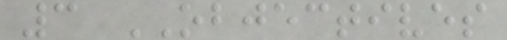3 OBJECTIVES
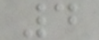4
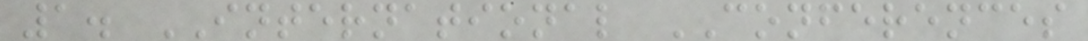1. INTERNATIONAL CONFERENCES
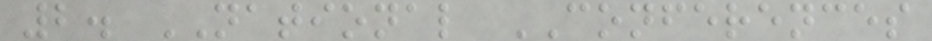2. NATIONAL CONFERENCES
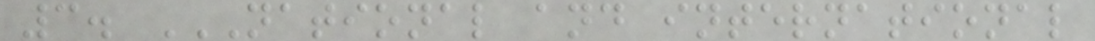3. NATIONAL AND INTERNATIONAL
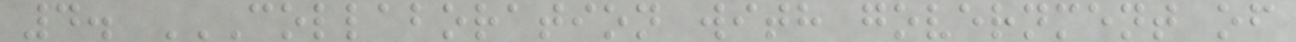4. COLLABORATION WITH GOVERNMENT OF
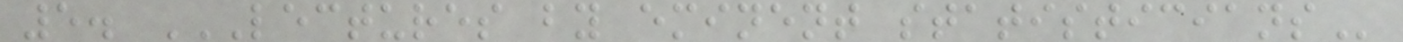5. LECTURES BY EMINENT STATISTICIANS
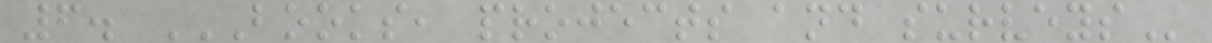6. BOOKS, PROJECTS AND SURVEYS
